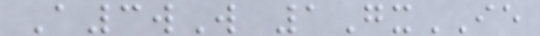A3wW 1GxIE
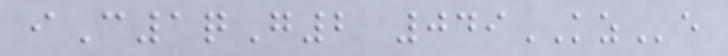iC1qG2 049KZe
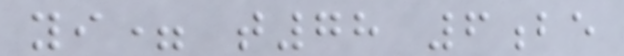yi= t78 6be
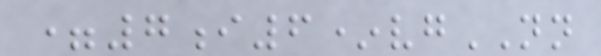=7i6*vgNN
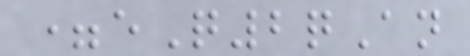=eQ2qAn
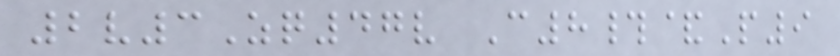2v3Zq47v C8#&P9
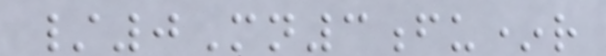/0Mn3fu*r
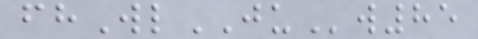fhWlJUw85
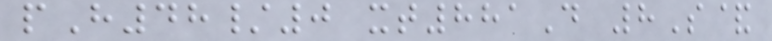pH48/0 xt881D 8S&
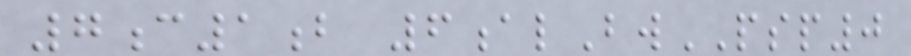7c1b 6alBwPSP0
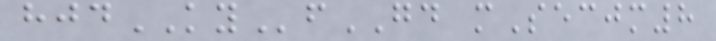hjdKYfGD mSecjm8
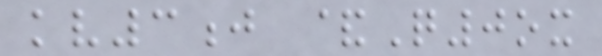kv3j &Q0ox
